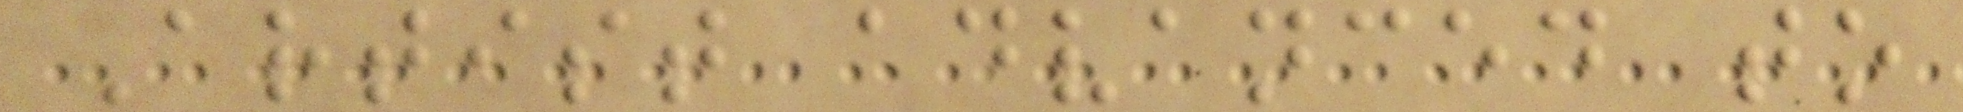Artist advanced to
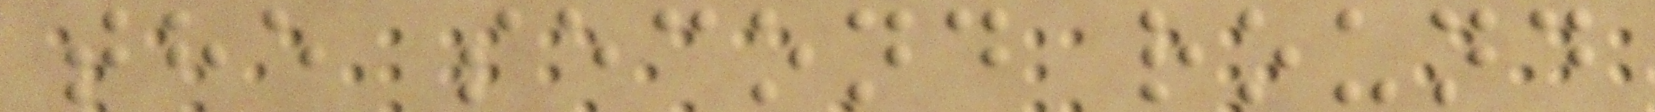the second round
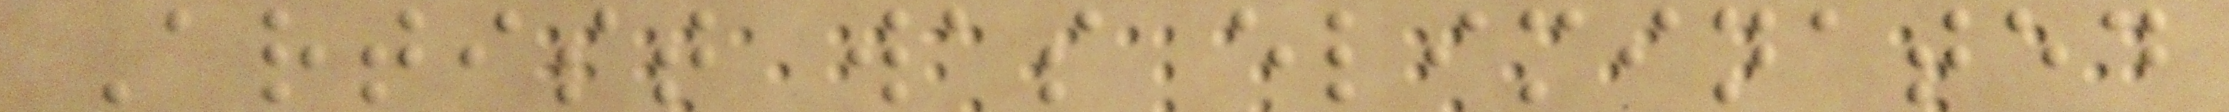Artist was eliminated
